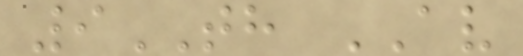9TH AV
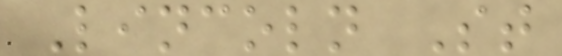Lincoln St
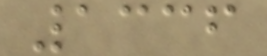1336
